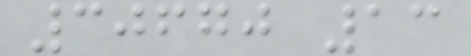30670 13
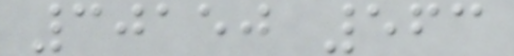30150 563
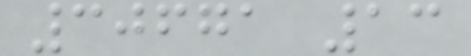30671 13
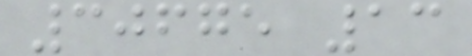30675 13
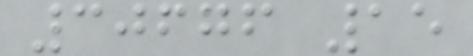30676 15
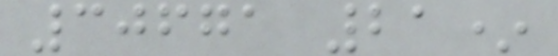30671 21*
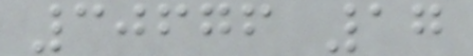30676 17
